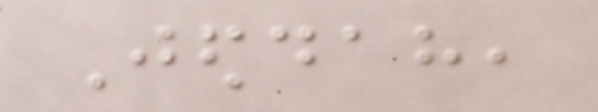Jeddah,
